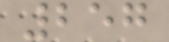257
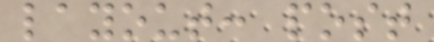layout: post
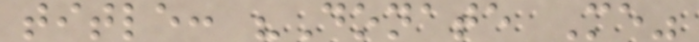title: "Donate Me"
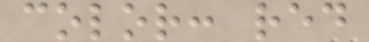color: red
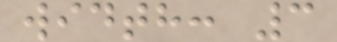width: 3
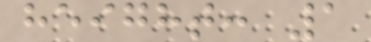height: 1
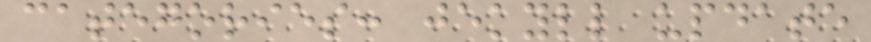categories: jekyll update
